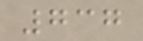737
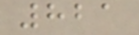821
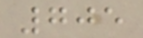705
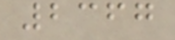2367
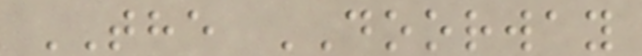THE DOORWAY
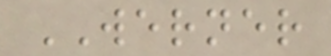WERNER
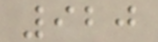920
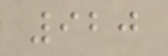920
